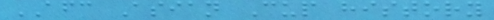AFC Asian Cup history
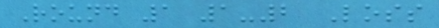Round 1 1-2 Loss
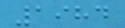1984
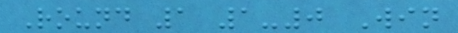Round 1 1-0 Win
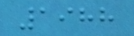1988
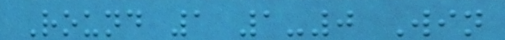Round 1 1-0 Win
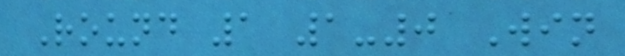Round 1 1-0 Win
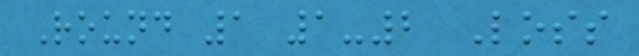Round 1 1-2 Loss
